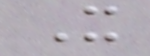It
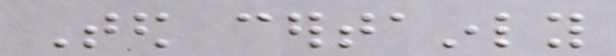Ted certainly
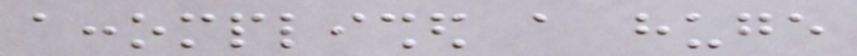accomplished a huge
